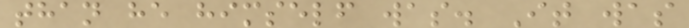than he himself was. It was
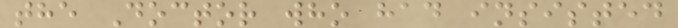the Doctor who had insisted
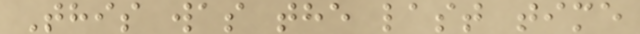This was the last time
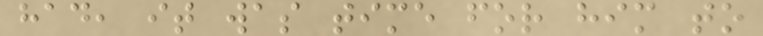had, it was time for him to
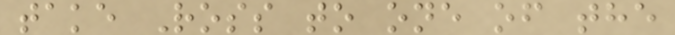take Ross to one of the
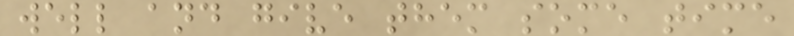well and give them some time
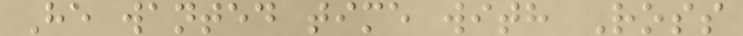He wanted time with Ross
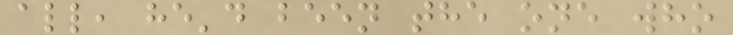all, he'd been the one who
